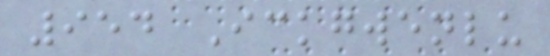954 Ickgwenlu
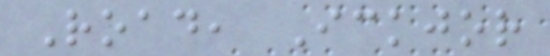Road, Ickjor
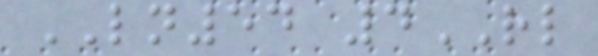LN54 4RL
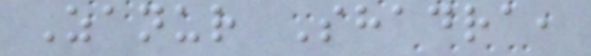Zanur Shadra,
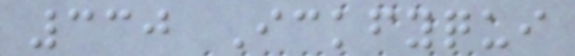330 Ickfyqui
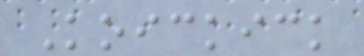Koickick
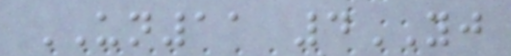UN11 4YJ
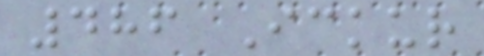486 Ickur
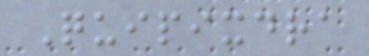Quipixdra
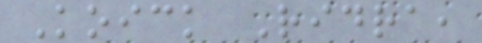Koick Ridra,
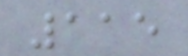115
